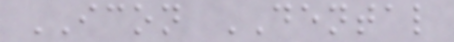ICON DENTAL
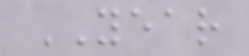YEAR
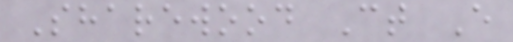Sharewood Ct E
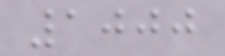1000
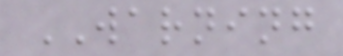WARNING
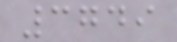3749
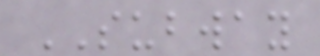SUBWAY
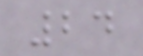24
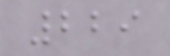229
